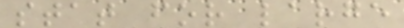stat for large
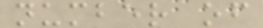number of
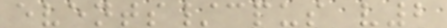events/cpus v2
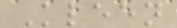Kleen
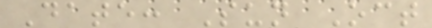Date: Sun Oct
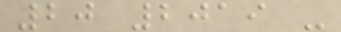20 2019 -
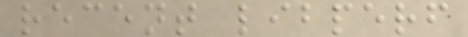recent libperf
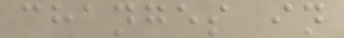changes in
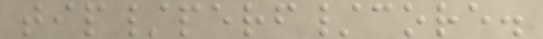tip/perf/core.
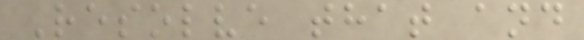Resolve that and
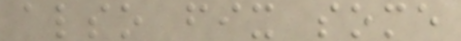also fix some
